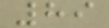89
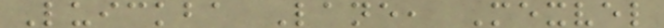Luickba Lane, Mexvel
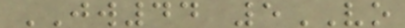JW44 5VO
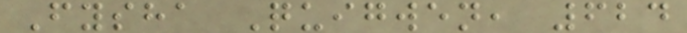Fysha Quigwen, 624
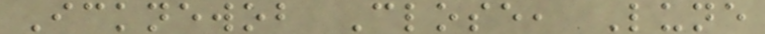Icknewob Close, Lune
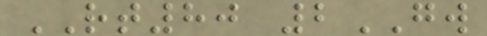RT80 2GW
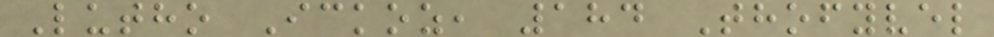Lutho Ickoz, 184 Thofyvel
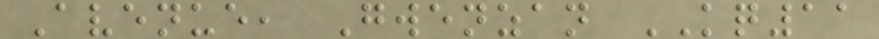Avenue, Gwenzan KQ11
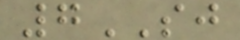7SJ
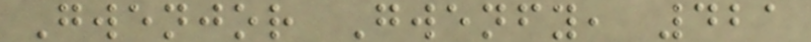Gwenjor Gwenfy, 421
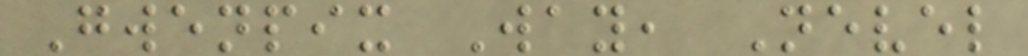Gwenpix Way, Nevel
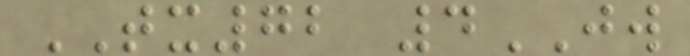TX72 4JW
